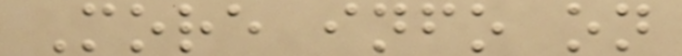More info on
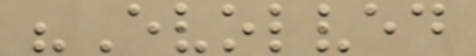"Evolved
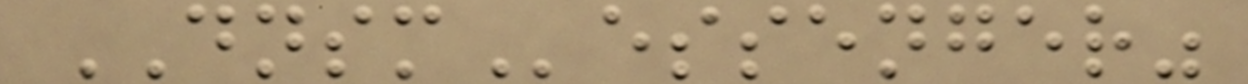DNSMessenger"
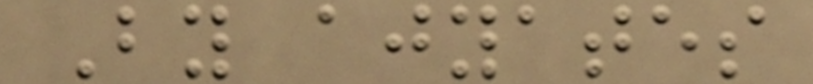By ajyates
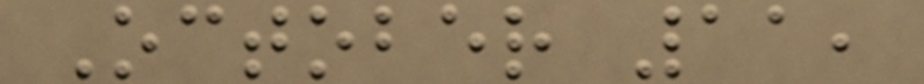October 11,
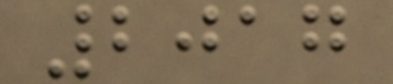2017
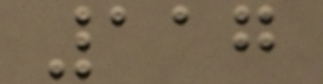117
